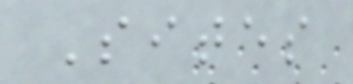Sites
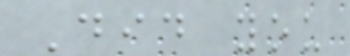Did you
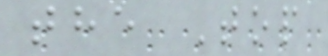the Top
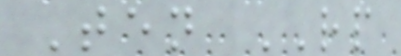Ten RP
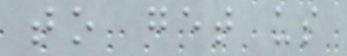to get us
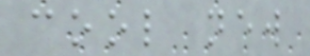cool new
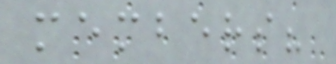members?
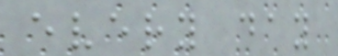every day
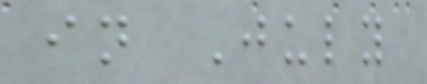in July
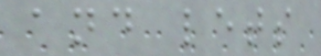and lets
